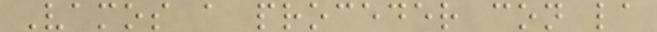Vamos a proceder con la
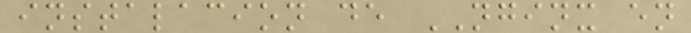instalacion de NGINX en
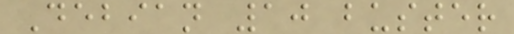Debian 10 buster
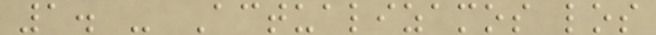1. - Actualizamos los
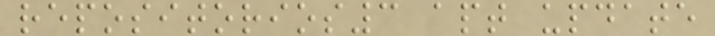repositorios3 apt update
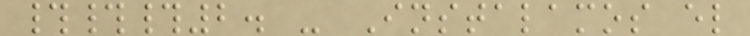###2. - Instalamos el
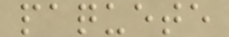paquete
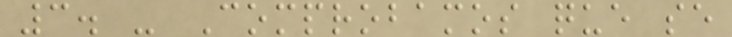3. - Comprobamos que se
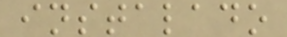instalado
